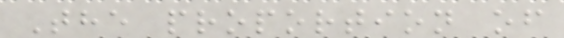The proportion of
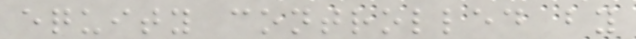equity controlled by
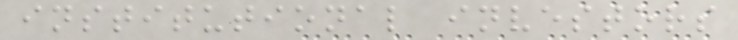institutional investors
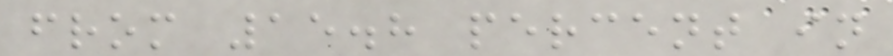from 15.8 percent in
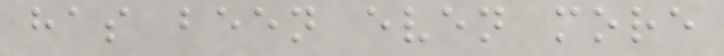has been even more
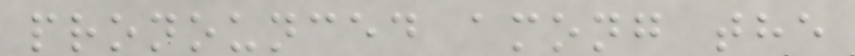pronounced among the
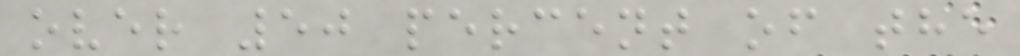over 50 percent of the
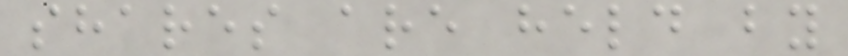shares are held by
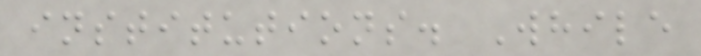institutions. While
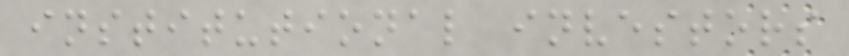institutional investors
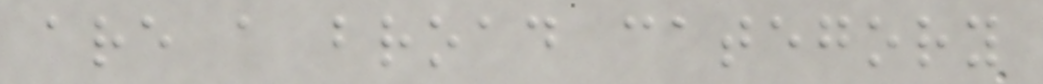are a broad category
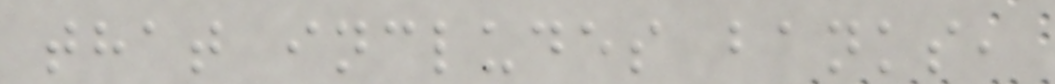that includes banks,
